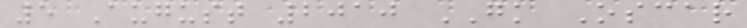5 August 2010 GK Oscar
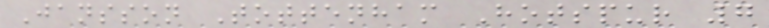Jansson Tottenham Hotspur 7
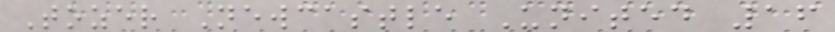Tozer Newcastle United 16
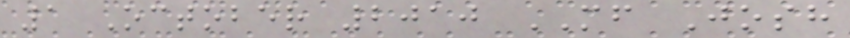1 October 2010 MF Josh
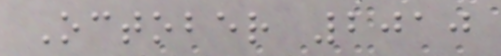October 2010
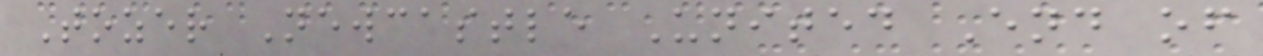Tozer Newcastle United End of
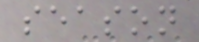season
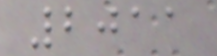2011
